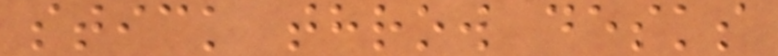stick throw desks
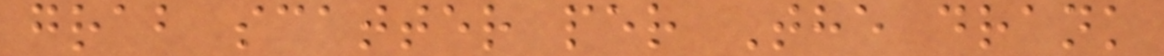grab scatter per The drank
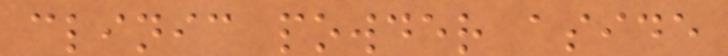clinic powder aside
